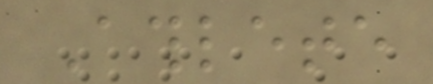Athlete
